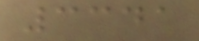3341
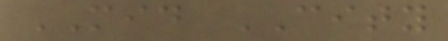MID CITY
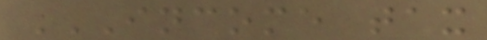INCOME TAX
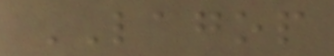LAGOP
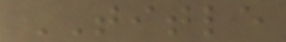TITLE
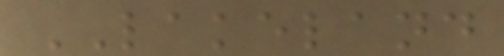LAKELAND
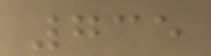735
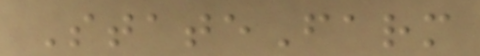StateFarm
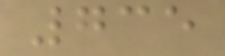735
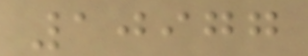10977
